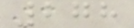278
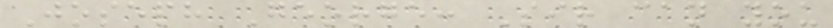Joseph George: Sir can you
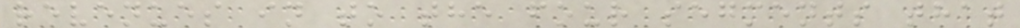revenues in to the four segments that
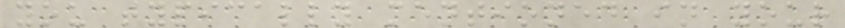you typically mentioned in your
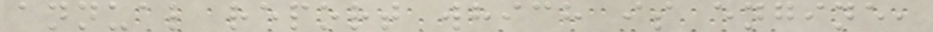annual report which is engine,
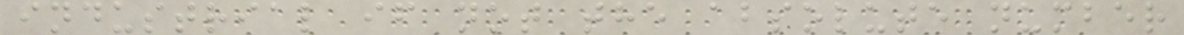industrial if not the absolute number
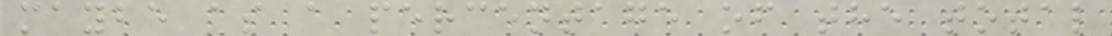maybe as a percentage of the total
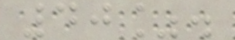40%.
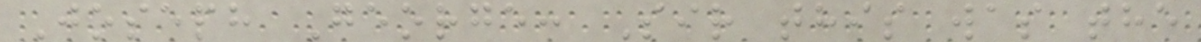Joseph George: Sir this was the
